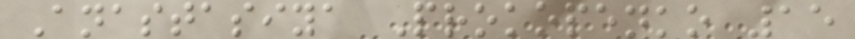Anastasiya Prokopenko 15
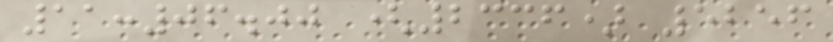11:06.00 (2336) 5256
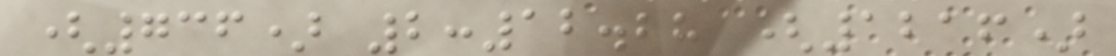(736) 2:12.28 (1216)
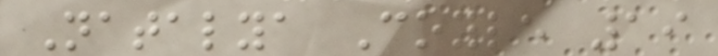Natalya Coyle 19
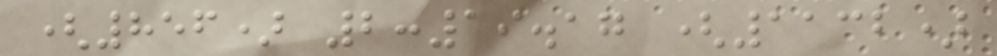(856) 2:19.17 (1132)
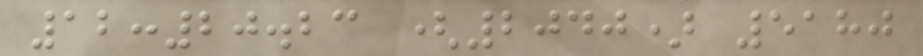12:20.23 (2040) 5180
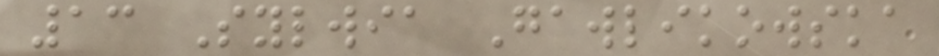13 Sylwia Gawlikowska
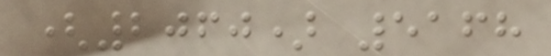(2060) 5168
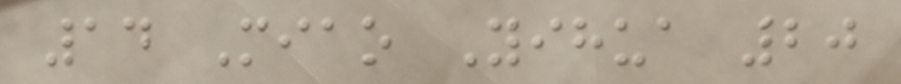14 Miao Yihua 20
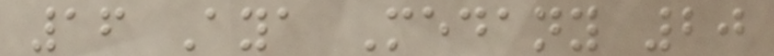16 Aya Medany 20
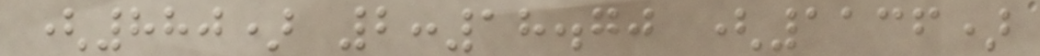(880) 2:18.70 (1136)
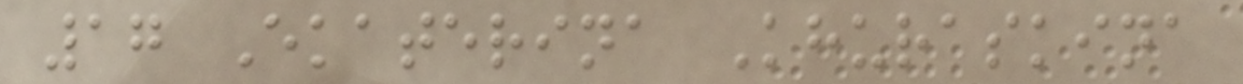17 Ekaterina Khuraskina
